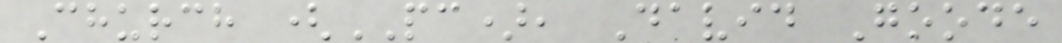Church (PC), David Goode
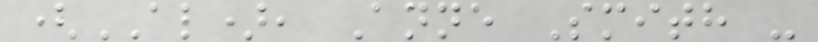(AL), Anne Smith -
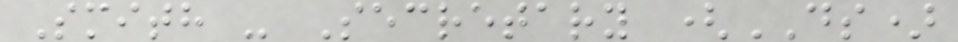Smith - Secretary (DS)
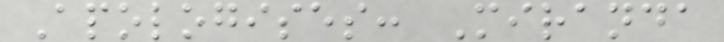Apologises: Miranda
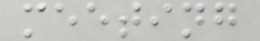meeting
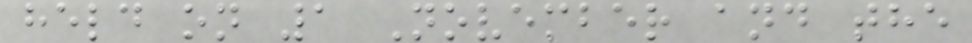held on 1 November and the
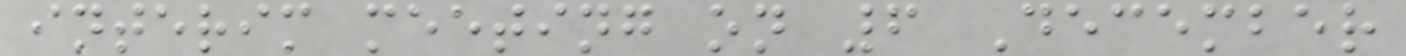interim meeting on 6 December
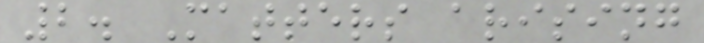2. Matters arising
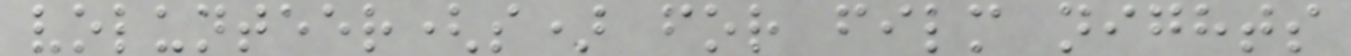volunteer(s) for film nights
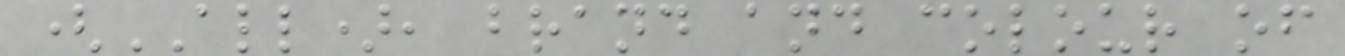(ALL), brand and colour of
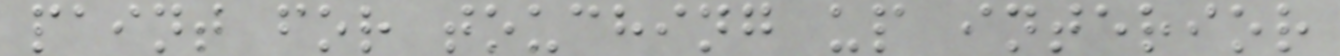paint for touching up interior
